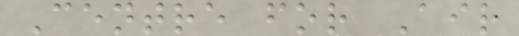Centre for Air
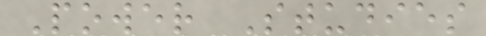Power Studies
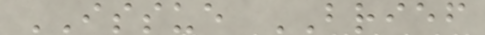ISSUE BRIEF
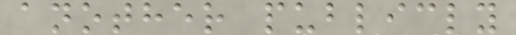another publicly
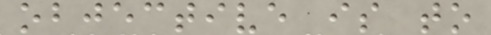objective is to
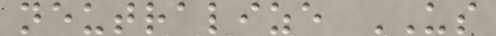neutralize US
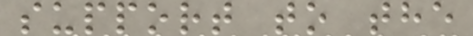support to the
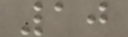10
